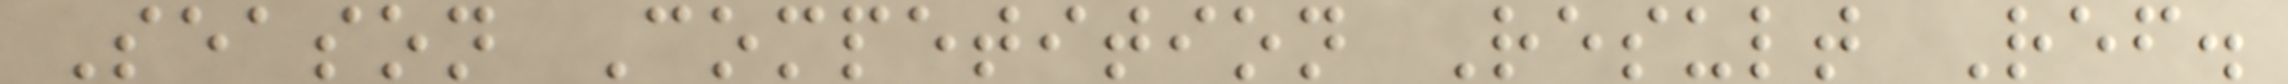Season Competition Result Ref.
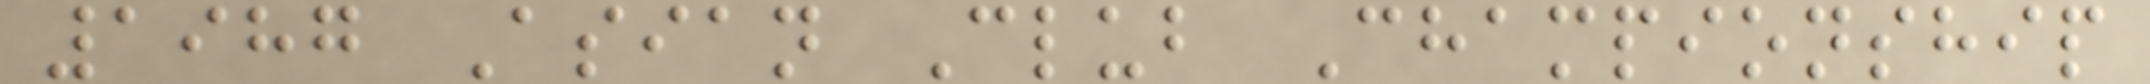1987 Asian Club Championship
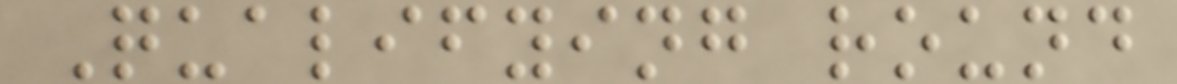Qualifying round
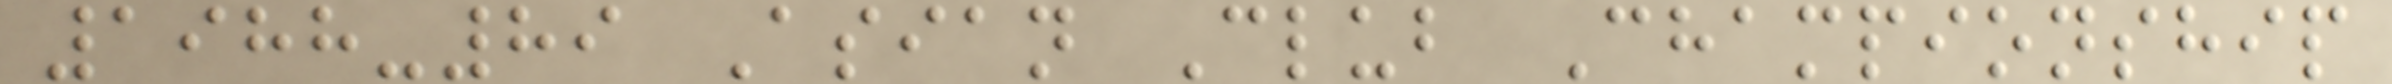1988-89 Asian Club Championship
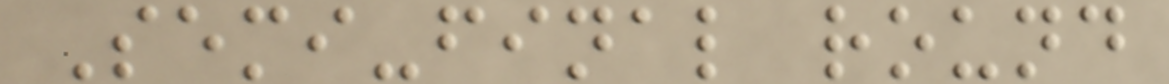Semi-final round
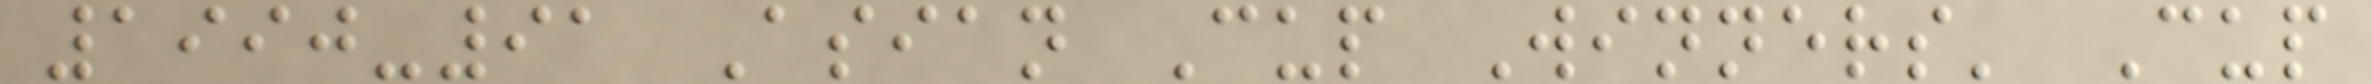1990-91 Asian Cup Winners' Cup
